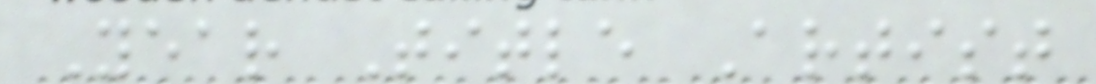Year Title Artist
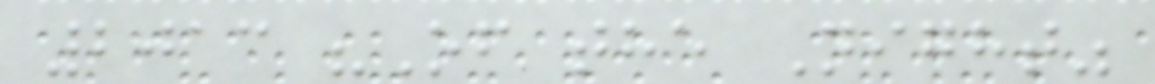2013 "Of the Night"
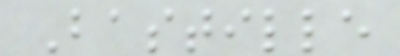Bastille
